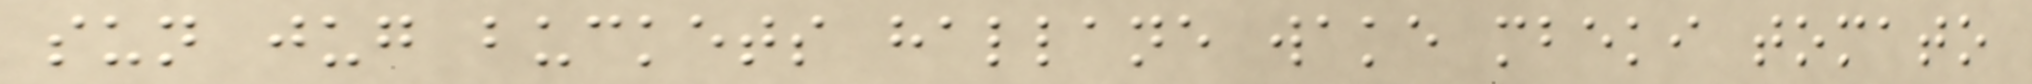sun jug buckets hallane wake mbeki tomato
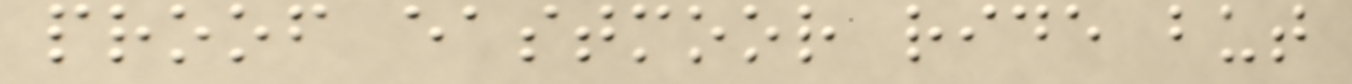proof eastmoor ride but
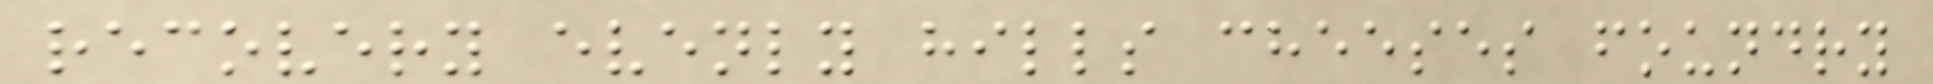recovery evenly hills cheeses foundry
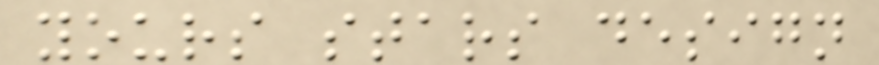yours stars design
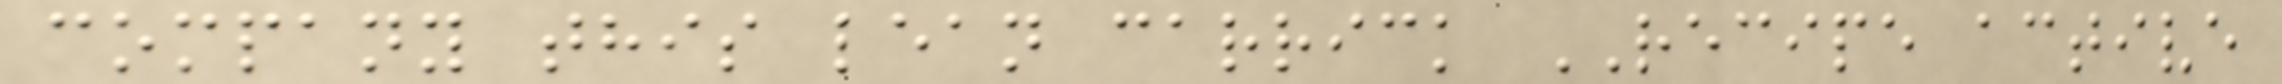company this lean carrick RECIPE active
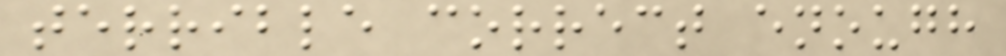terrible correct enough
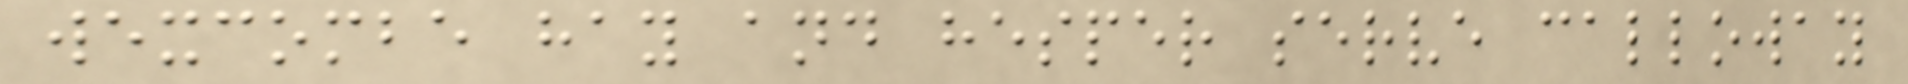wexcombe hay and hesper serve calloway
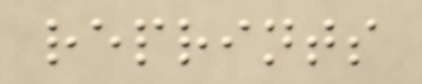reprints
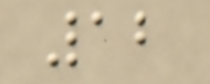12
